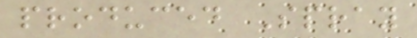produced Spray
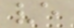ve
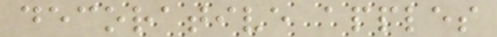decorative apples
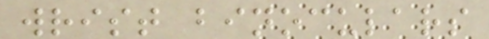wrist binoculars
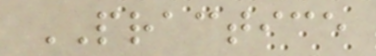PRACTICE
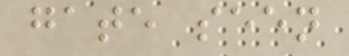gate seen
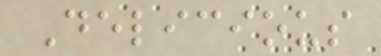Delicious
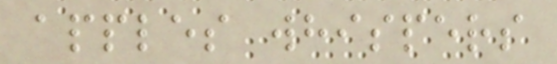apples whispers
